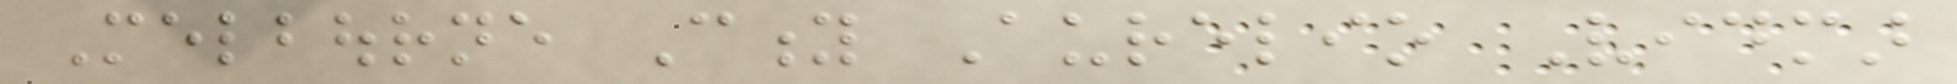Melbourne City Aurelio Vidmar
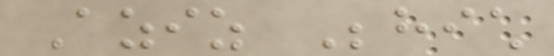Aziz Behich
